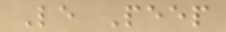Le Peep
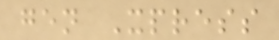gen Xpress
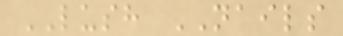LUSH NAILS
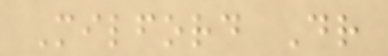Milford Dr
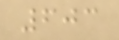603
